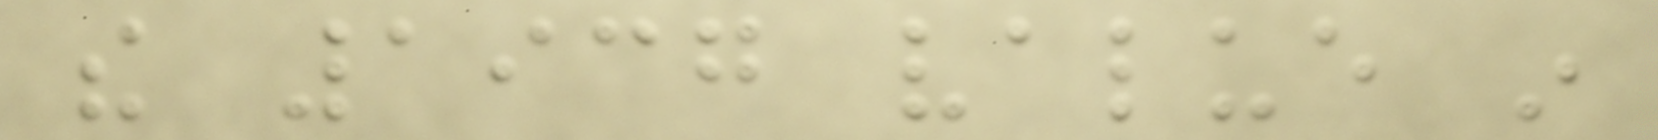the 1937 value in
